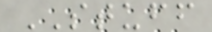STUFF
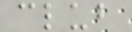club
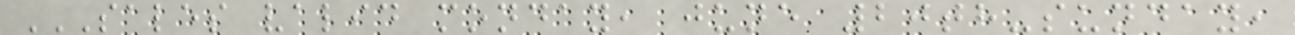SALES VALID MONDAY, JUNE 20TH-SUNDAY,
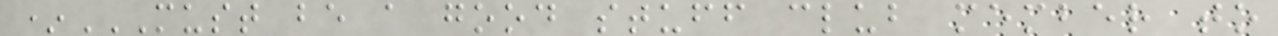*MUST BE A GOOD STUFF CLUB MEMBER TO
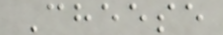Cheese
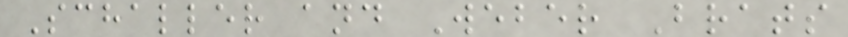Schaller and Weber Brats
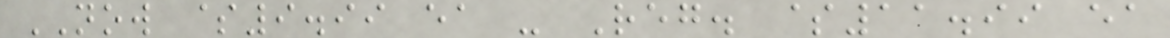NOW $9.99 ea - Reg. $11.99 ea
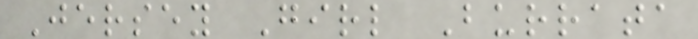Jersey Girl Burrata
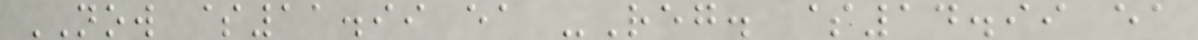NOW $11.99 ea -Reg. $14.99 ea
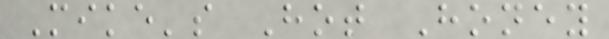Mike's Hot Honey
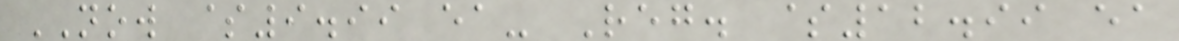NOW $9.99 ea- Reg. $12.99 ea
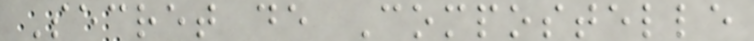Secret de Compostelle
